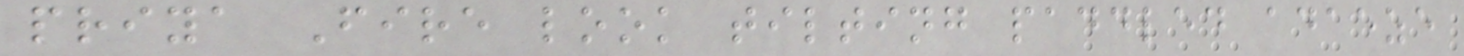priya Fire look tilting paddled adaeze
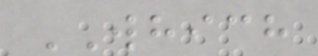WHICH
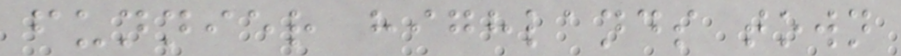funnier highlands town
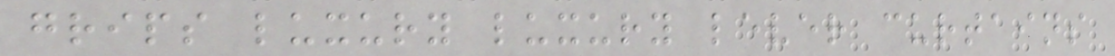grips luxury luxury lever curtains
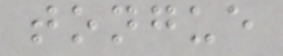tongue
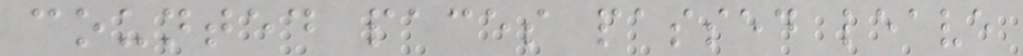counted paces passed leave
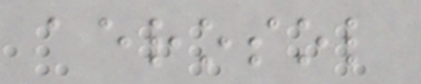aerosol
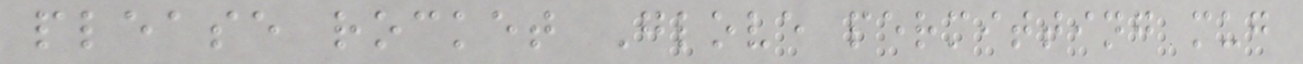please rocket Glove permitting mug
